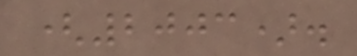(2003).
